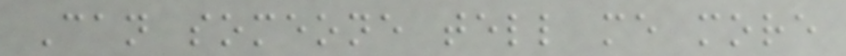Can someone tell me more
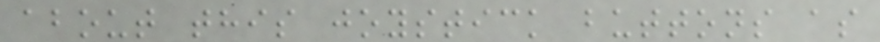about this joystick buttons as
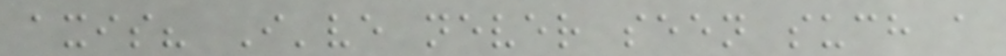axis? I've never seen such a
